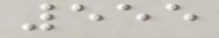555
